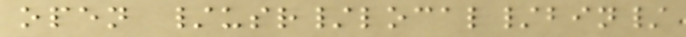open /usr/local/bin/
